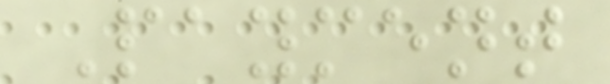Payment
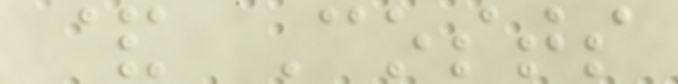& Costs
